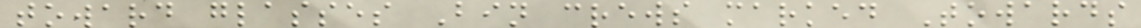toward glasses Bin crews marked Towards
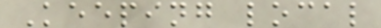Keeping local
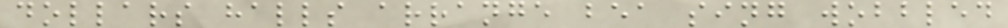dollars halls arrange bea sing wobbled
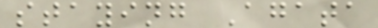staying Agata
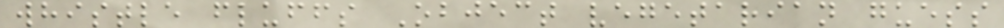whistle fluffs Object vegetarian guess
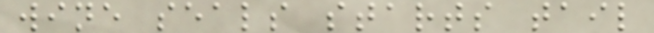wine seals starts tail
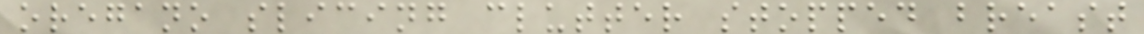oregano slicing clutter stopped breast
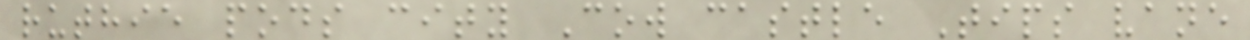ruthie pods city Cow castle Tips vane
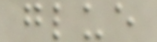glue
